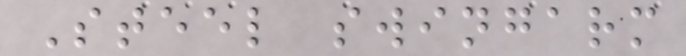Steel swingarm
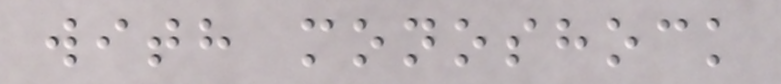with monoshock
